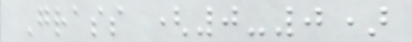Grass (0-0)
